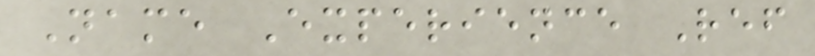Name Experience Ref
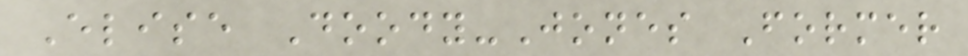Elise Doody-Jones Former
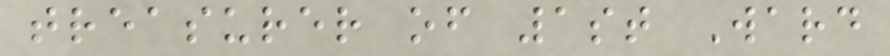treasurer of 1st Ward
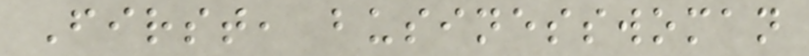First, businesswoman
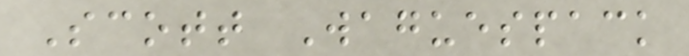Scott Waguespack
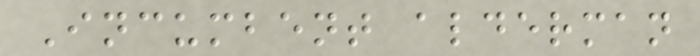Incumbent alderman
